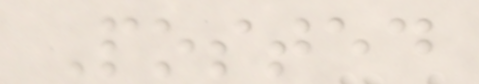Posted
